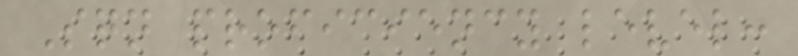Sqn proficiency level:
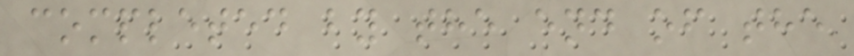completed by the end of the
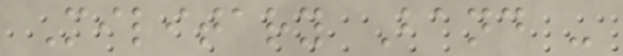Military Band -
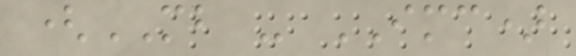(MB - IMC)
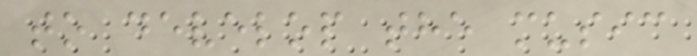to develop the music
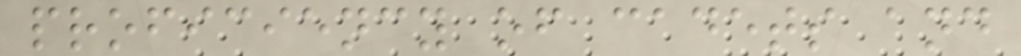proficiency of cadets and
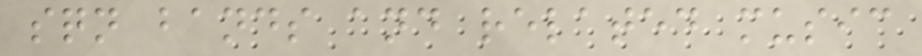sqn bands and related music
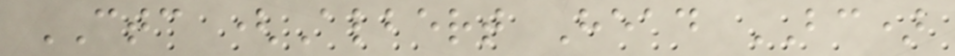CTC (Albert Head BC)
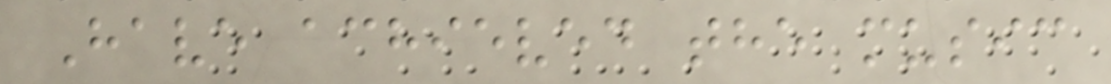Have achieved the music
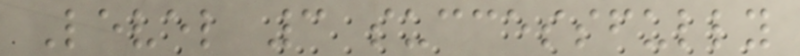Level 3 successfully
